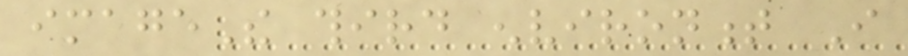imageThe third environment I
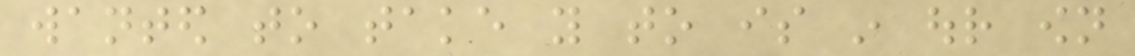wanted to take you to is in our own
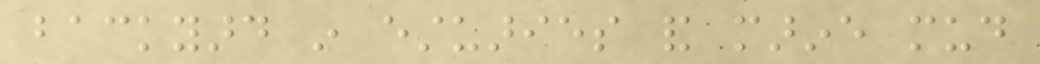backyard in estuaries and marine mud
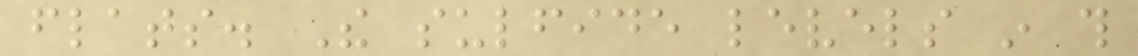flats. The sulfide levels in this
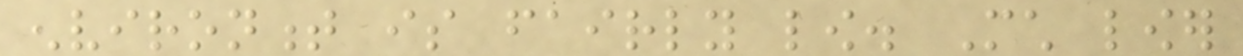environment is fairly low. Much lower
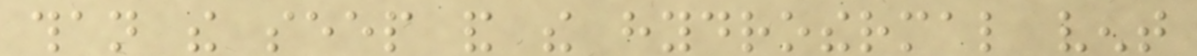than the seep and the hydrothermal vent
